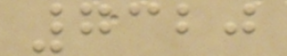7320
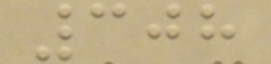308
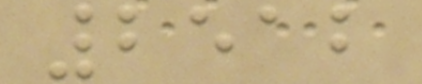2512
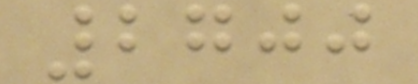2700
